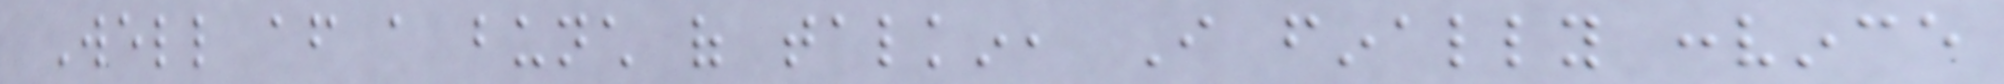Well after a bunch of talkin, I finally convince
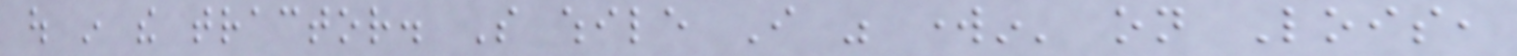out in the tractor. So while I was workin' on Lois,
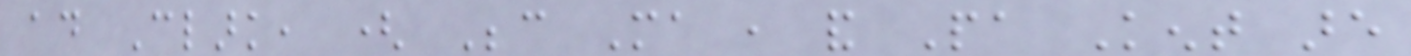ad Clark, ( Because Ma , and Pa Kent are
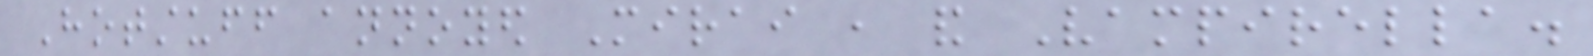Hotstuff annoyed Mirai , and Vampirella.
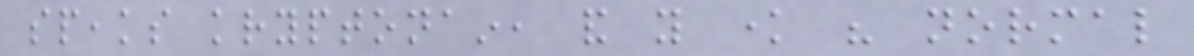speaks kryptonain, and you know his normal
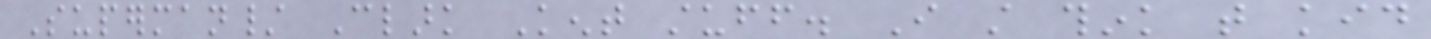Superman/ Clark Kent stuff. I still think that kid
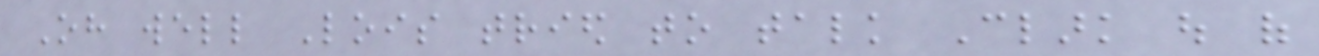Oh well Lois tried to talk Clark out of
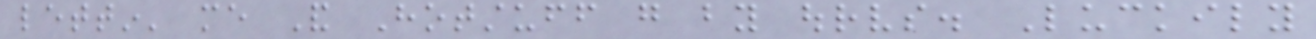lettin' me And Hotstuff go by ourselves. Luckily
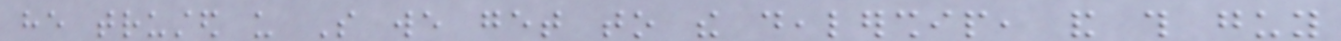he trusted us So we get to the dealership, and this guy
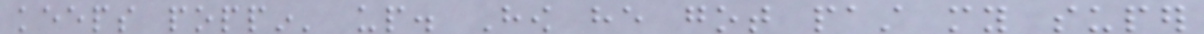keeps poppin' up. How he got past my super
